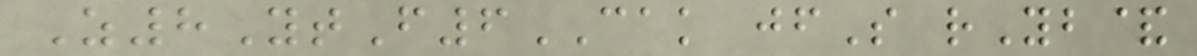Z8YtF6CAK jfS rYb&
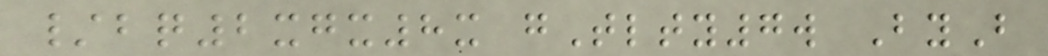/bq2xgx8x gTlty7w ByB
